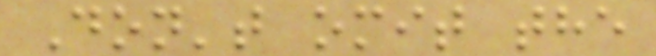Don't omit the
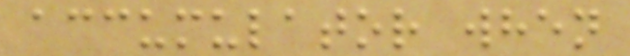accumulator when
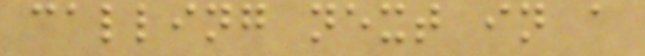calling next in a
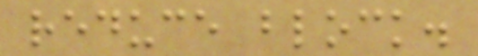reduce block.
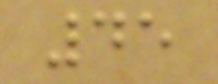45
